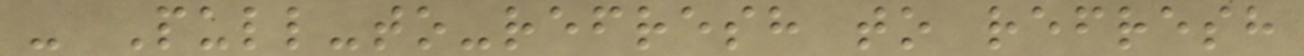- Pull-to-refresh to refresh
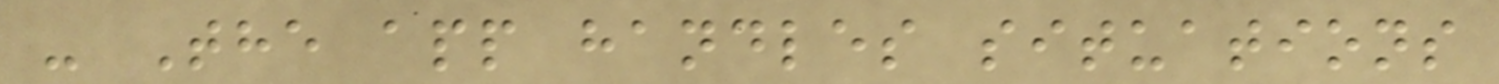- The app handles situations
